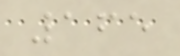165
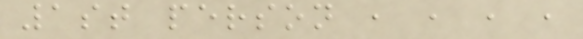1st person , , , ,
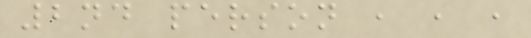2nd person , , ,
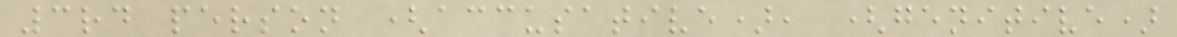3rd person (accusative), (genitive)
